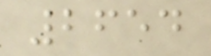2654
